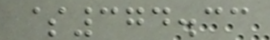$374.33
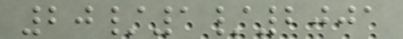20/1/2001
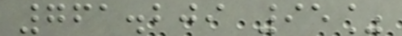761.209 95%
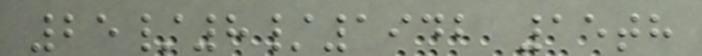25/8/1942 15th
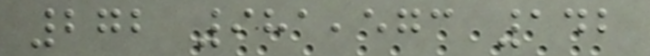272 981,573 142
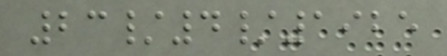23/4/1925
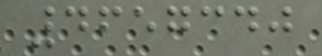4657340
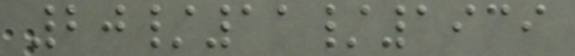20/11/1939
